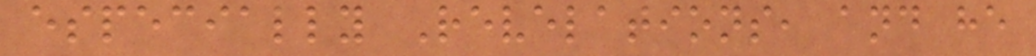especially Revelations, and he
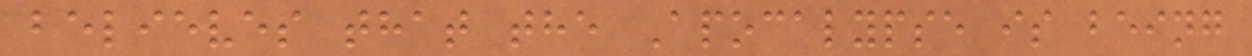believes that the Apocalypse is being
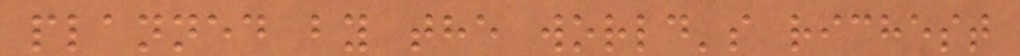planned by the world's richest
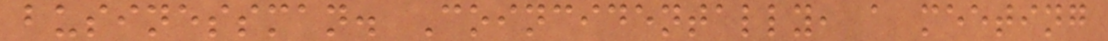businessman. Coincidentally, a meeting
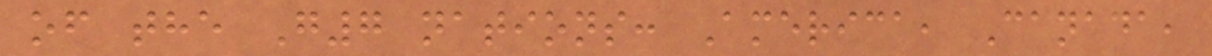of the G7 nations: America, Canada,
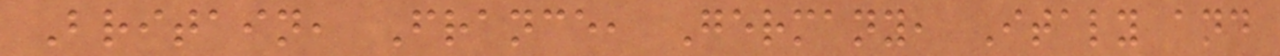Britain, France, Germany, Italy and
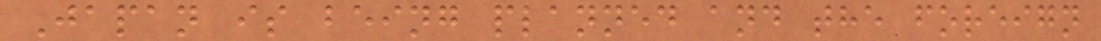Japan is being planned and the foreign
